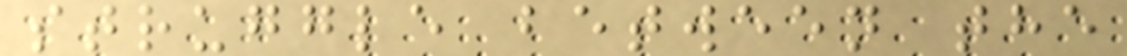struggle between the
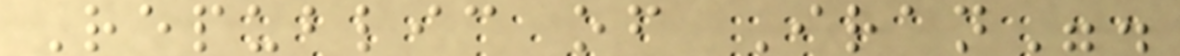Republic of Iran".
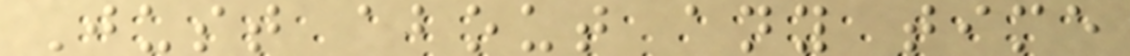Just about any time
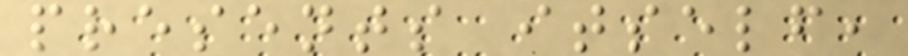presents itself,
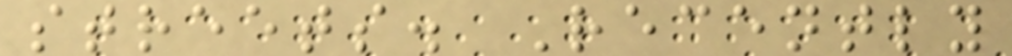streets. Recently
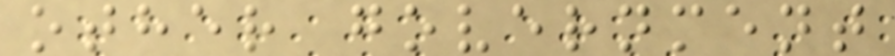other government
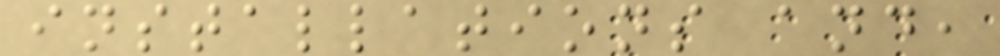installations and,
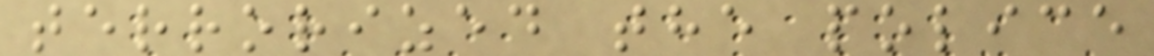terrorized the police
